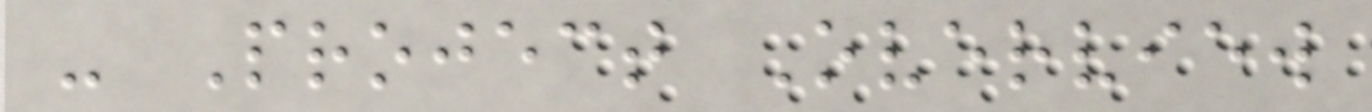- Project Overview
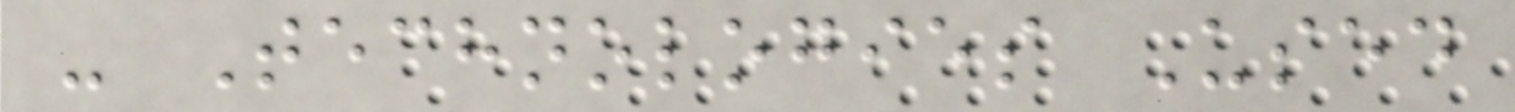- Technologies Used
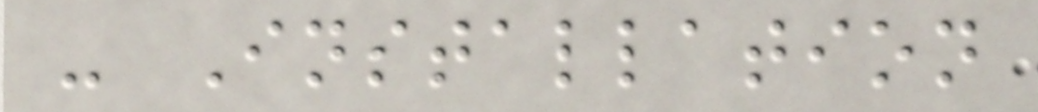- Installation
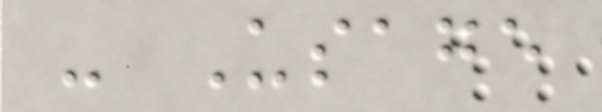- Usage
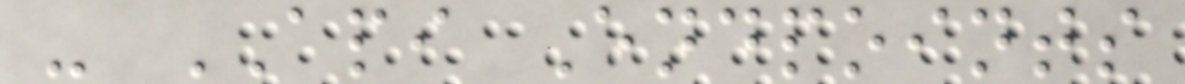- API Endpoints
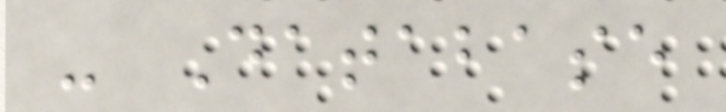- Database
